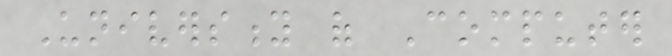University of Computer
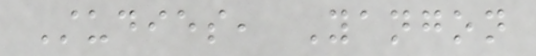Studies, Yangon
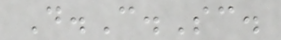D.C.Sc.
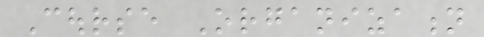Course Organization
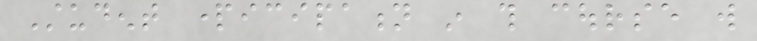Student participation in this course will
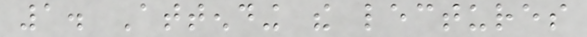1. Attending the lectures
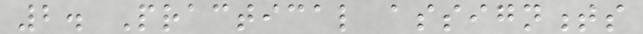2. Practical assignments
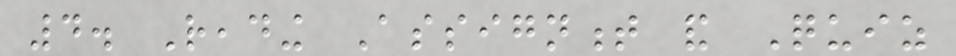4. Reading Assignment and Quiz
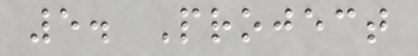5. Project
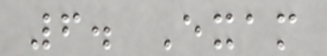6. Exam
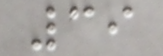39
